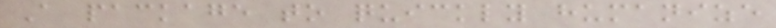A package to quickly humanize
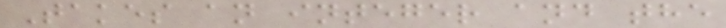Takes an integer and the
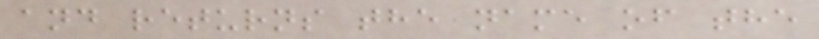and returns the name of the
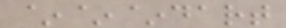~~~dart
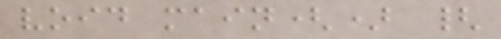void main() {
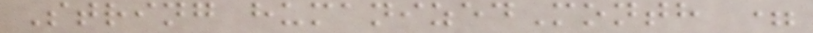String humanizedMonth =
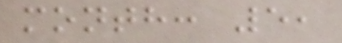month: 5,
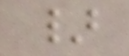}
